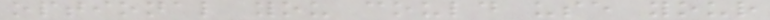optional you could use your
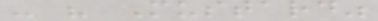- " Mustard"
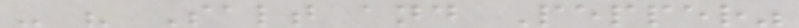- " Salt and Pepper"
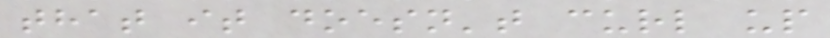that it doesn't curl up
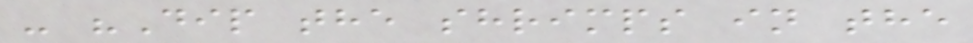- "Dip the shrimps in the
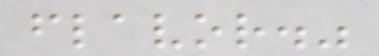flavor."
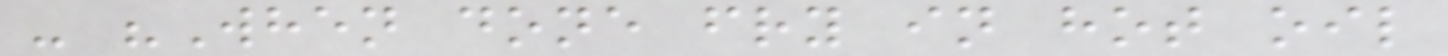- "When done fry in hot oil
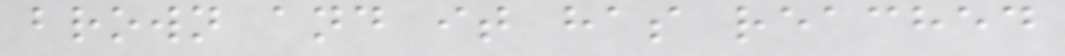brown and it has reached
